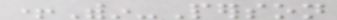+Within-Person
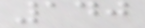140
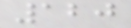120
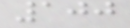100
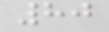80
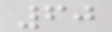60
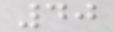40
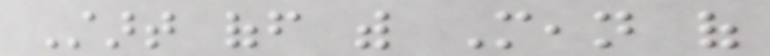Start off with Mean of
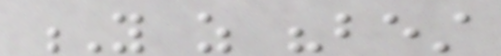Y as "best
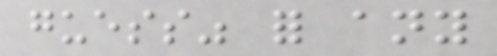guess" for any
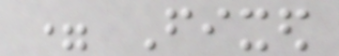= Fixed
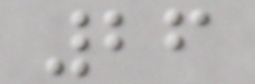26
